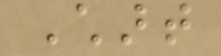Chart
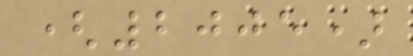(2005)
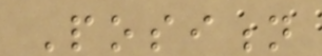Position
